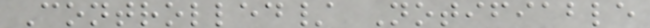Controlled/ Notifiable
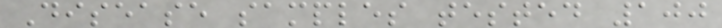Disease samples tested 100
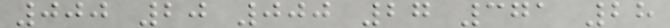000 20 000 27 371 28
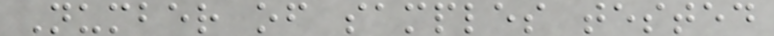Number of samples tested
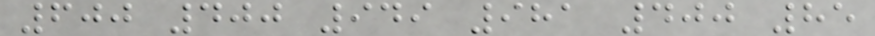600 400 949 981 400 85
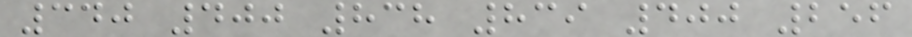340 400 838 839 400 256
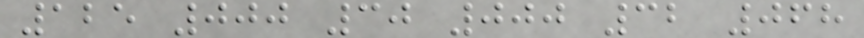125 000 30 000 32 068
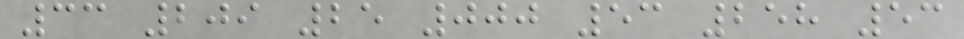33 209 25 000 53 258 53
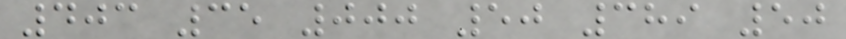403 35 000 50 389 50
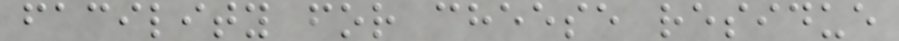facility for cheese residue
